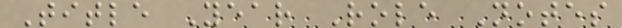Title Year Role Notes
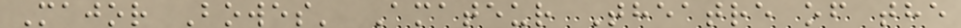Major Bowes' Amateur Theatre of the
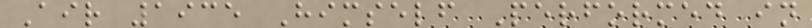Air 1935 Himself Performed in
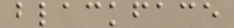blackface
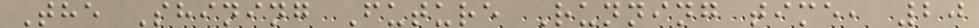The Shining Future Running time, 20
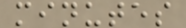minutes
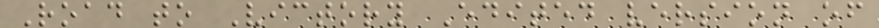Road to Victory Edited version of
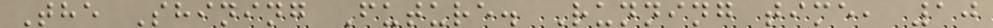The Shining Future. Running time, 10
